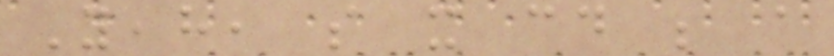Yeah, so it could be a
